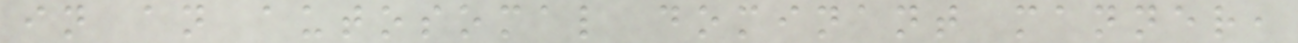in an autosomal dominant manner,
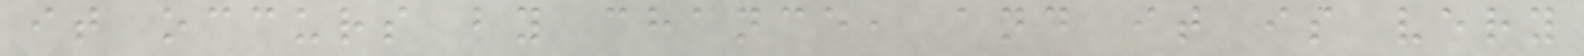it occurs by chance, and it is very
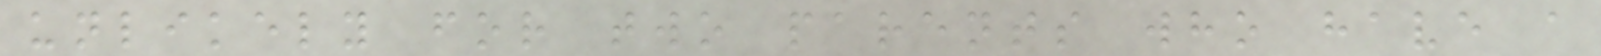unlikely for two parents who have a
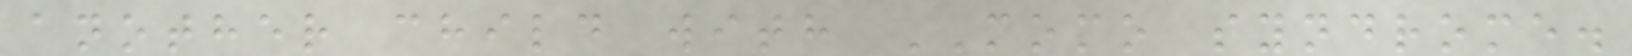another child with MOMO syndrome.
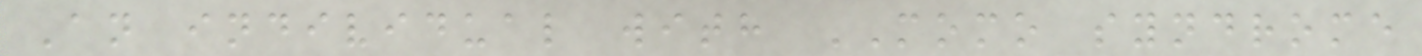An individual with MOMO syndrome
